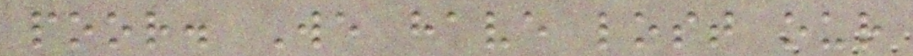poor. We have lost our
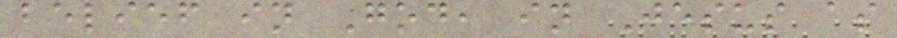belief in God, in Jesus as
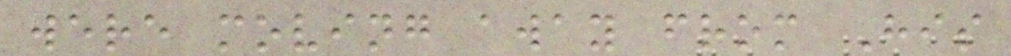were moving away from His
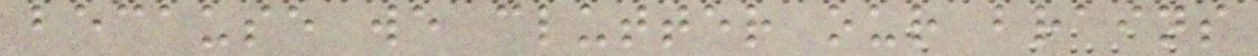because we clutter our brains
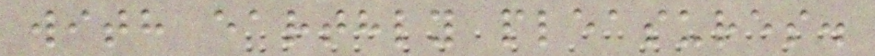with earthly pleasures.
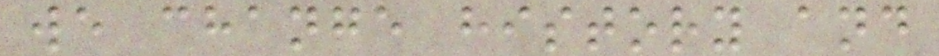we change history and
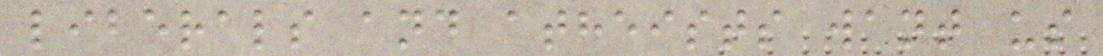liberals and atheists want us
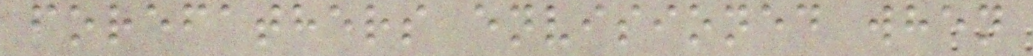forefathers envisioned when
